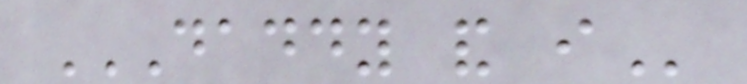DADDY AND I
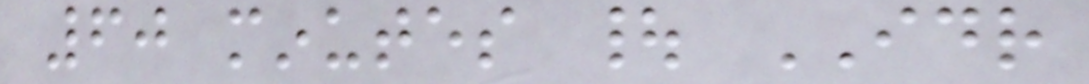60 minutes | IDR
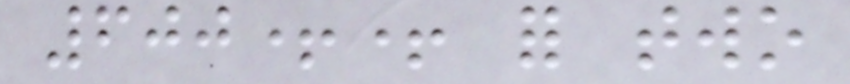600++ for two
